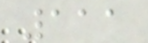111
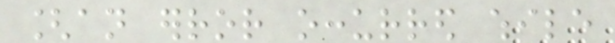[an error occurred while
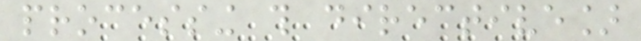processing this directive]
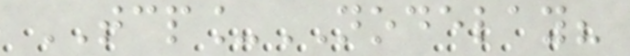TCP_NODELAY?
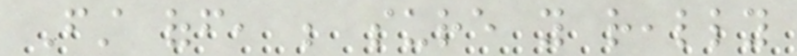First off, be sure you really
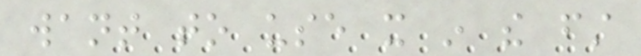want to use it in the first
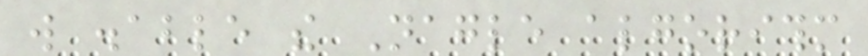will disable the Nagle algorithm
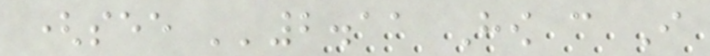(see ''2.11 How can I
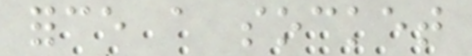force a socket
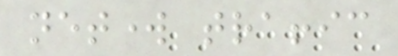network traffic
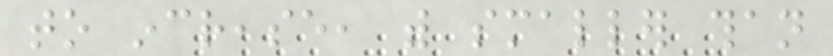to increase, with smaller than
